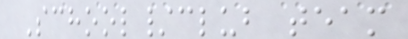School/club team
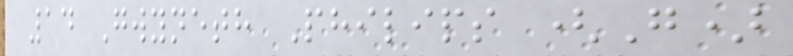14 Gwyneth Philips (G)
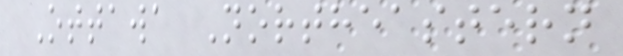Ottawa Northeastern
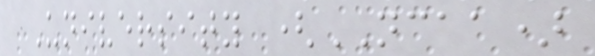University (NCAA)
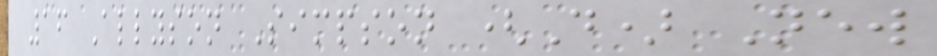16 Allyson Simpson (D) New
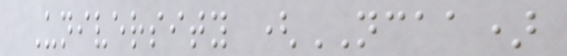University (NCAA)
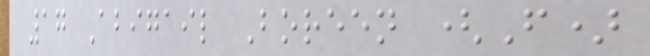17 Abigail Boreen (F)
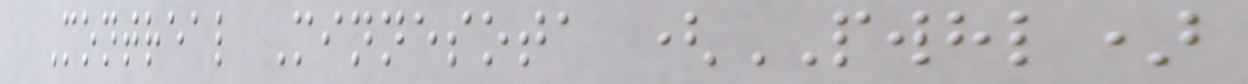Montreal Minnesota (PWHL)
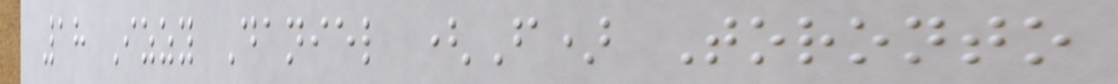18 Izzy Daniel (F) Toronto
